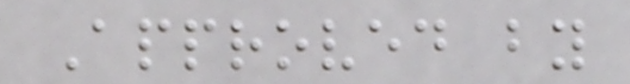Approved by
